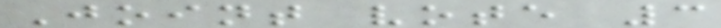Joint vote 3
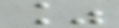%
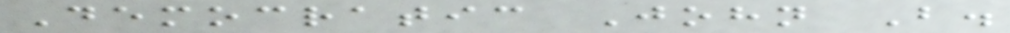Democratic John B.
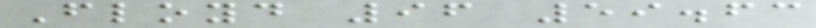Floyd 96 59.63
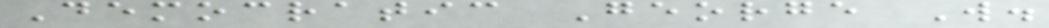Democratic George W.
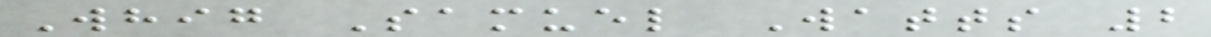Whig Samuel Watts 2
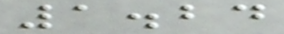1.24
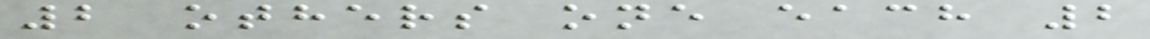2 others one each 2
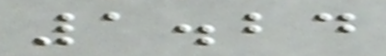1.24
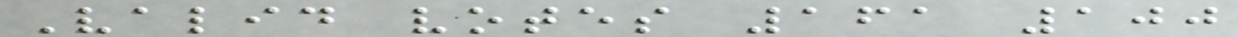Valid votes 161 100
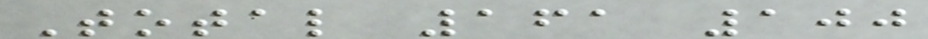Total 161 100
